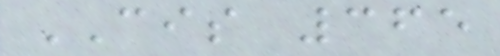CIS 365
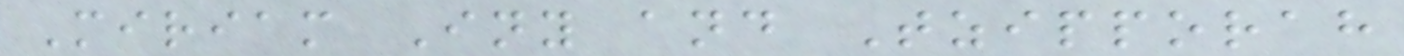Miriam Iny and Tzipporah
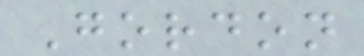Gordon
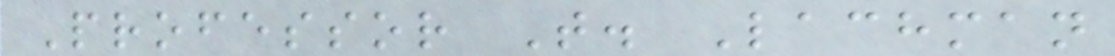Professor T. Lachman
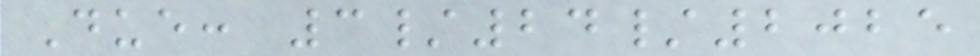Due: 3/24/2025
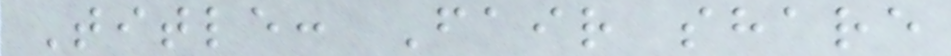Title: Fair share
